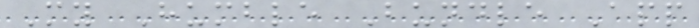My Humble Bundle App
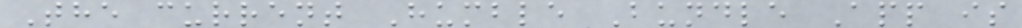The current Humble Bundle App is
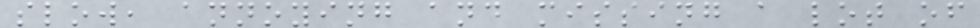slow, annoying and missing a lot of
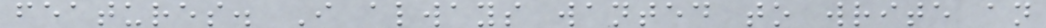features. I always wanted to write an
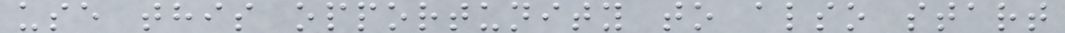use this opportunity to also start
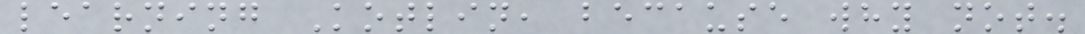learning Kotlin, because why not.
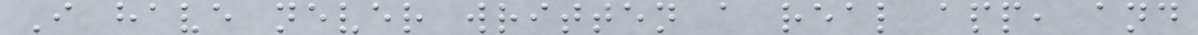I have never written a real app, and
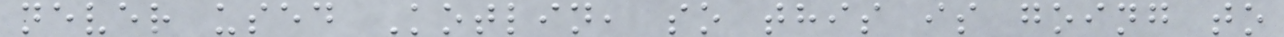never used Kotlin, so this is going to
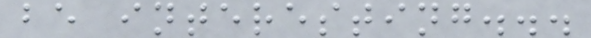be interesting...
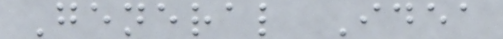General Idea
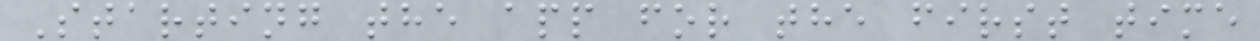Starting the app for the first time
